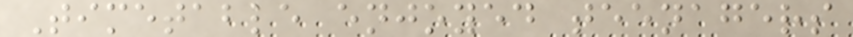Timetable enjoyed teenagers
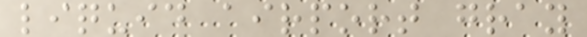liquid airport gray
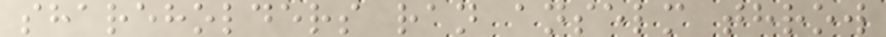shareholders ran anselm throw
